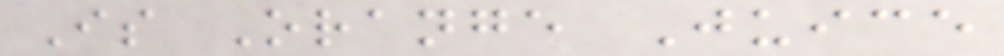Is Orange Juice
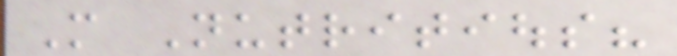More Nutritious?
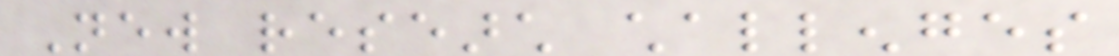New research challenges
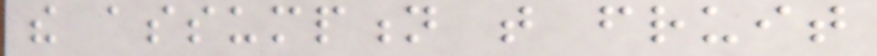the assumption that fruit
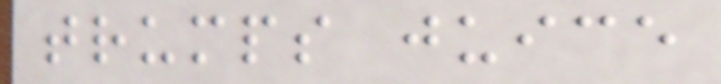trumps juice
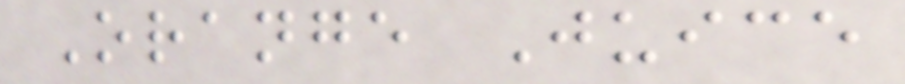Orange Juice
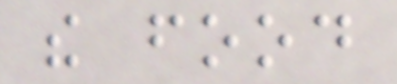the food
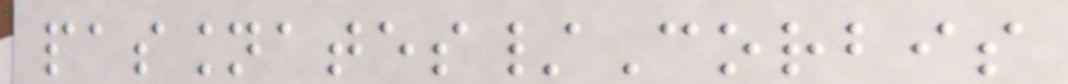passionates/Corbis
